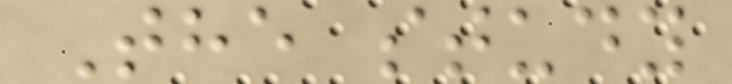The study
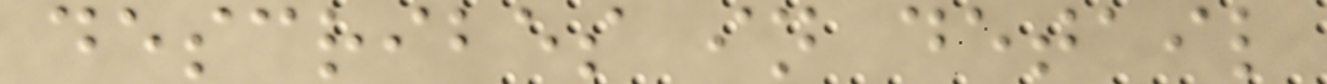describes in detail
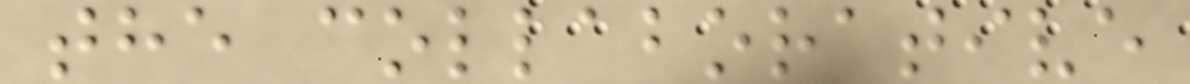the collaborative
